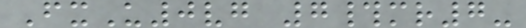FxU0vg 7#mr7-
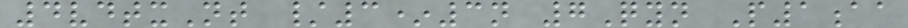4vdtxNt /3*3n 7Qyn P1aa
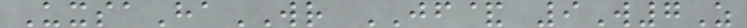UxsaHaWR JF& 9W7Z
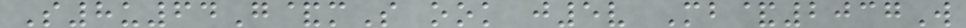S8u64G&mS ook j5v Mb&2037W
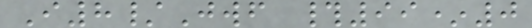I8/Jwf #99*0
